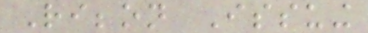Ribbon Issuing
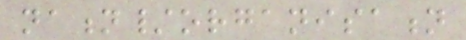nation/organisation
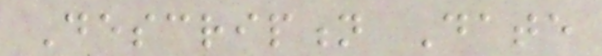Description Date
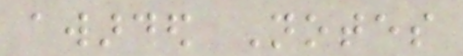awarded Notes
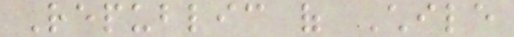Republic of Chile
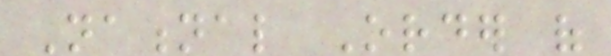National Order of
